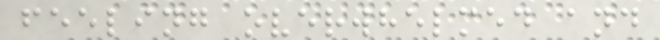feeling overwhelmed and
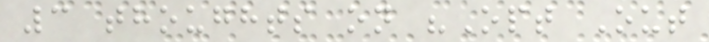3 thoughts on "Opt Out
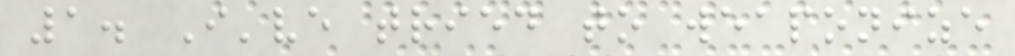1. I've tried to weaponize
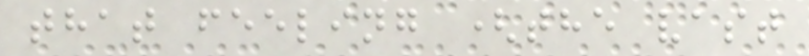that feeling (the vast
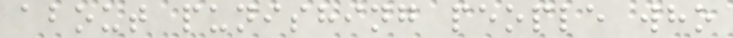about punishing people who
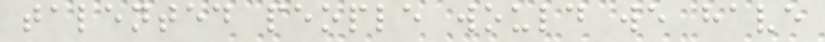talented people would we have
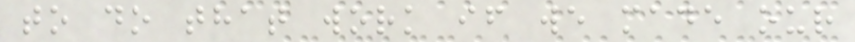to do that work if we made our
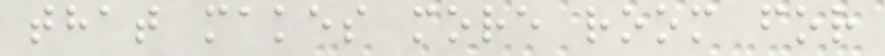that makes more room for
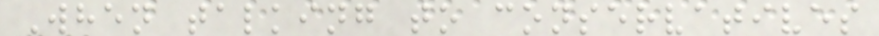When talking to conservatives
